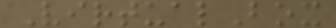VirtualBox
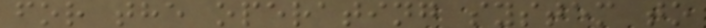for the operating system to
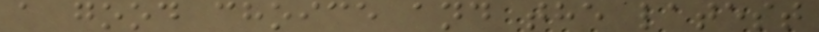a good choice and the latest
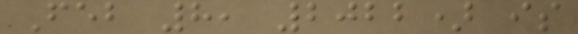Feb 8, 2022) is
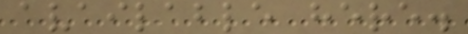available here.
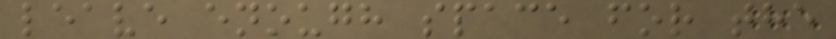leave enough space for the
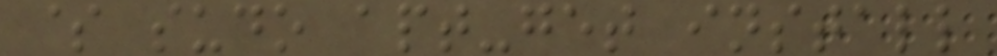$ sudo apt-get install
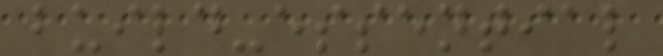build-essential
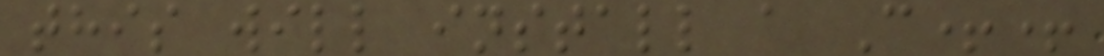this will install a C++
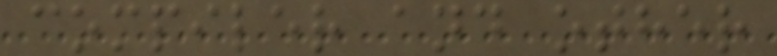compiler and other
